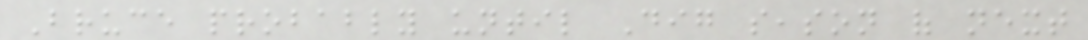Bruce probably until Dig season of next
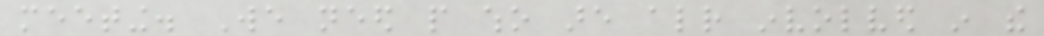meeting. We need people who are already involved in the
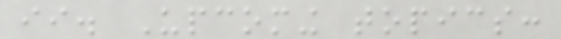ii. Upcoming topics:
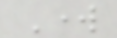Work
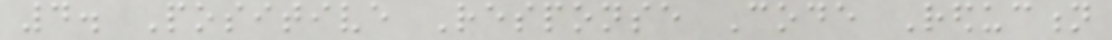4. Positive Response Code Reduction
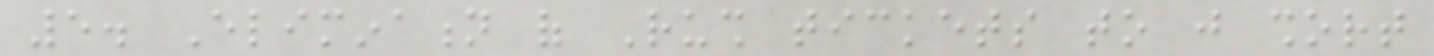5. Elimination of Rush tickets to just short
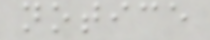notice
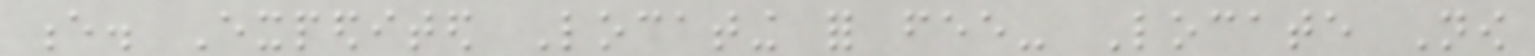e. Expedited Locating for fee- Locate Now
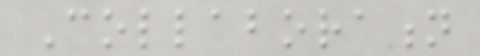Collaboration
